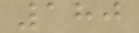180
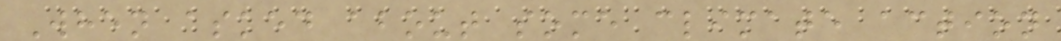When asked about some climate action
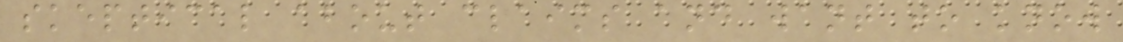skeptical about claims and want to know
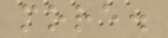more.
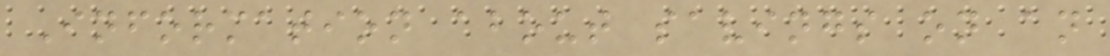Information about savings on an
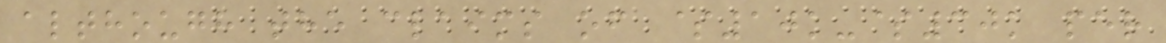although the claims of $10k-$30k per
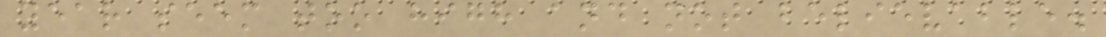year seem too high and not believable.
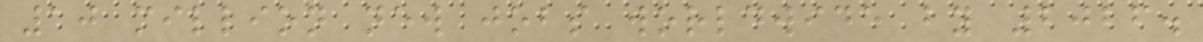10 million new jobs worldwide by 2026.
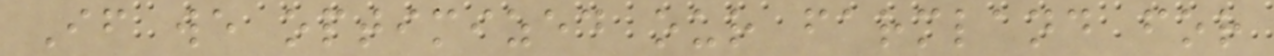If we optimized our farmland for
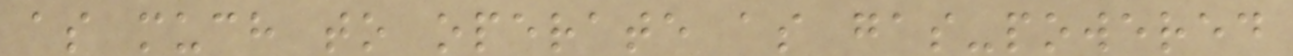as much to operate as gas-powered
